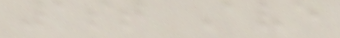1st Ave
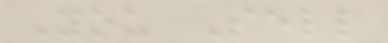You Sell
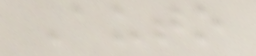Auto
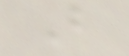B
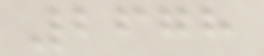2678
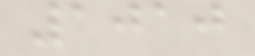1010
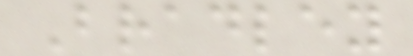Bradley
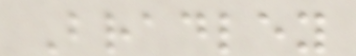Bradley
